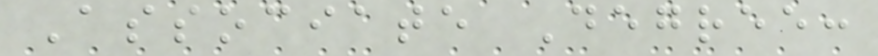Associate Degree:
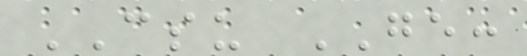CSU GE:
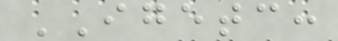IGETC:
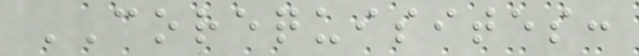COREQUISITES:
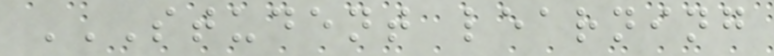STUDENT LEARNING
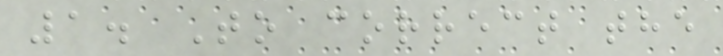1. To correct the
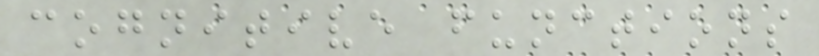cognitive functions
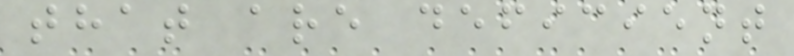that are deficient
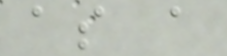as a
